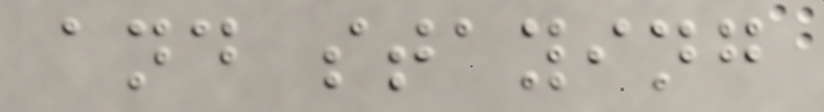and staying
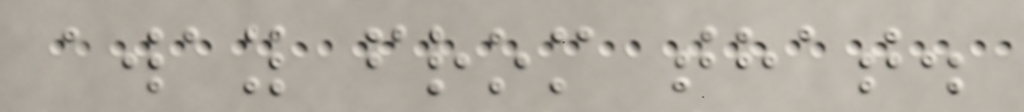away from that.
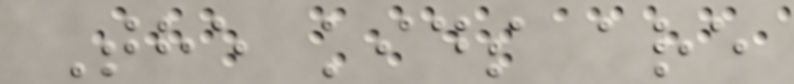The kids are
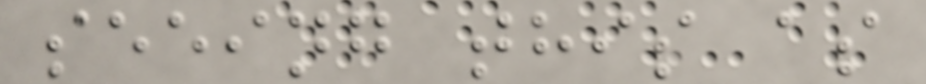seeing this as
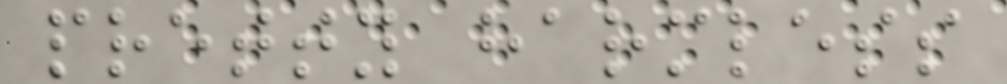pretty harmless
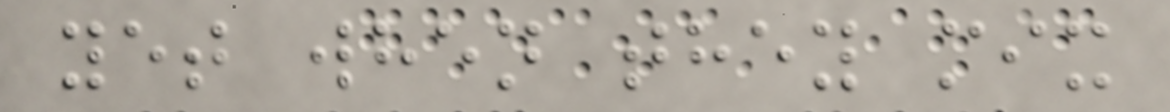yet when they mix
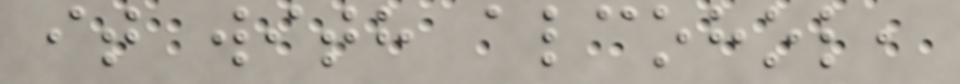it with alcohol,
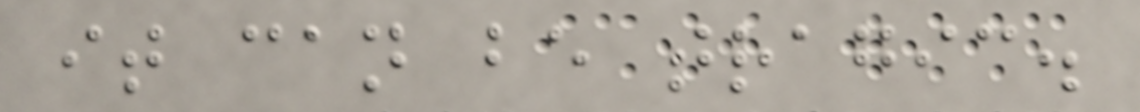it can be tragic.
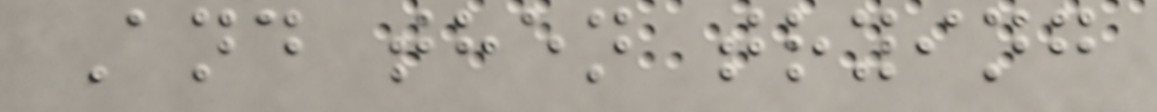And then trying
